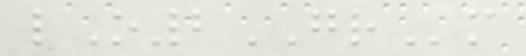lO2GRm
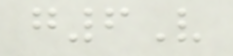g6V
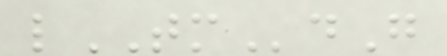lTMdG
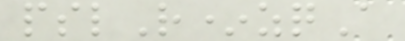pslR*zqA
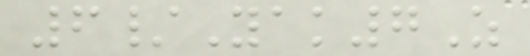6/Yak7Z
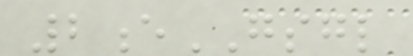2eGSGL
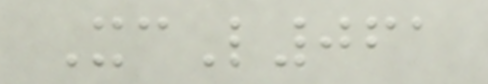XcL061
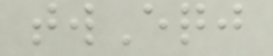twEqj
